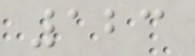123
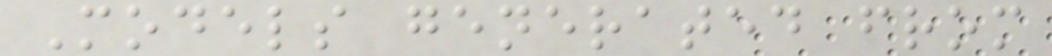Models generated from
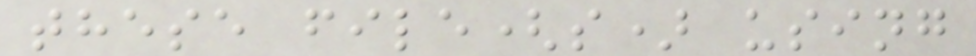these file(s) using
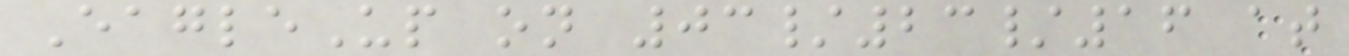EagleUp on 03/23/16 at
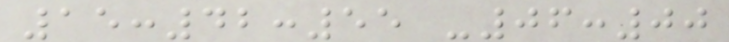15:42:55 -06:00
